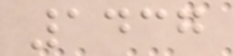1437
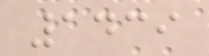1439
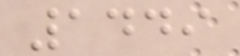1449
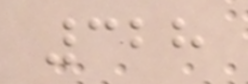328
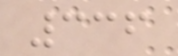336
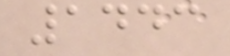1443
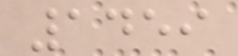1459
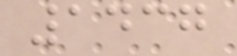1437
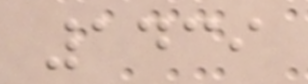1439
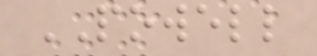POWELL
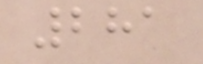281
